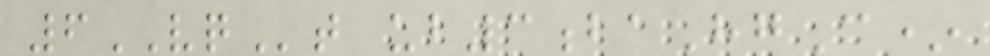6VQt ub3baHgC*
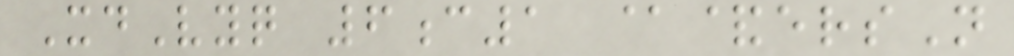XdVyq 6c1 @&ersN
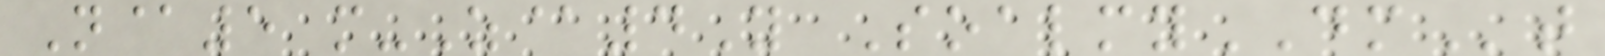N@5 m-Z@4Y SoalmyDMt
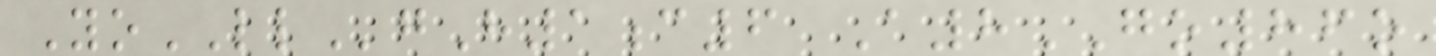YoLLgH1c6 A8GO86o
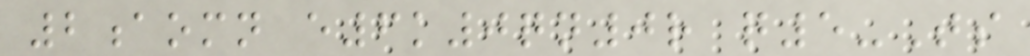2aomn e6k0qn0r q5-Ts
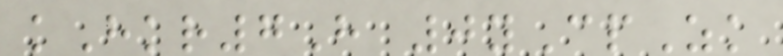kHkr7H 0yCpZk
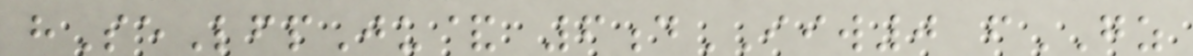hSeLfpJu& 6dIIW0 fGZ
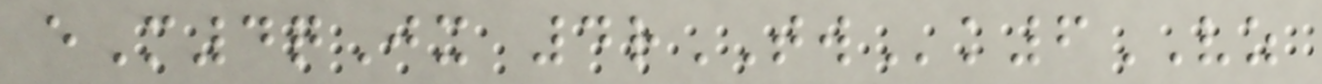eM4qJx 4rTWk6VZ
